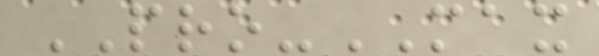PRO-MAX
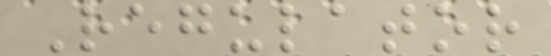Regulator
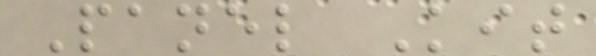Panel Kit
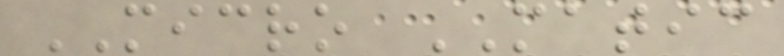MICRO MATIC
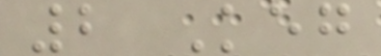2 Keg
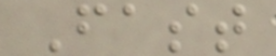Fast
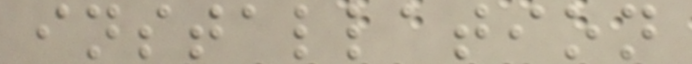installation
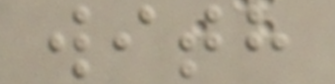with
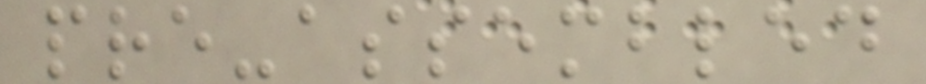pre-assembled
